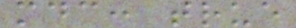mdc: true
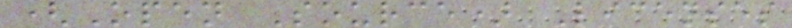(Open Source) Licenses
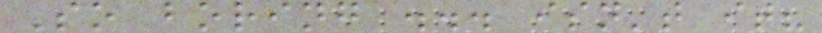So boring ... isn't it?
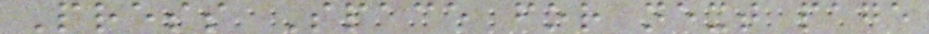Press Space for next page
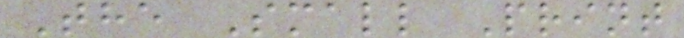The Small Print
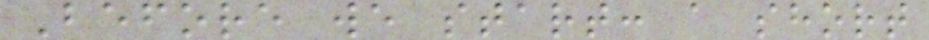Before we start: a short
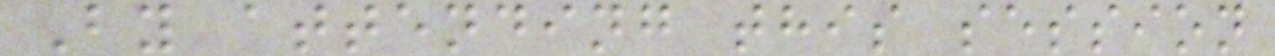By attending this session
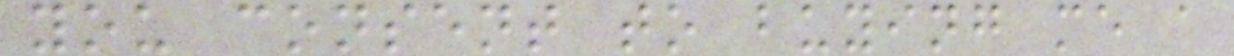you consent to buying me a
